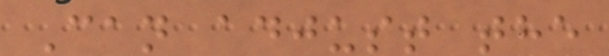Can adjust the
